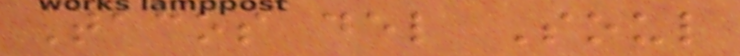Tacos del Soul
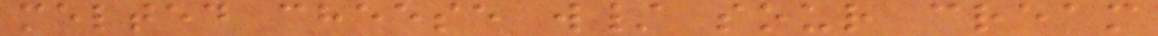melted cheese w/ sour cream
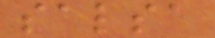salsa
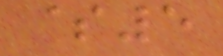$5
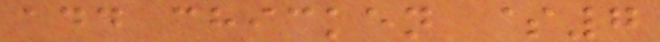add chicken $7
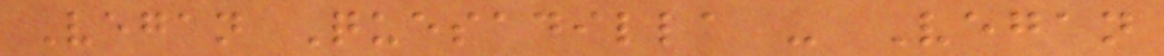Vegan Quesadilla - Vegan
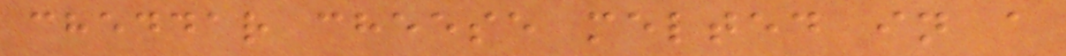cheddar cheese melted in a
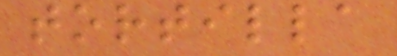tortilla
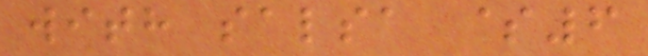with salsa $6
